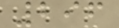296
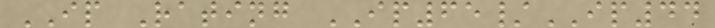IP Rating IP65/IP44
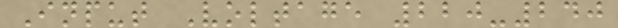Input Voltage 220-240
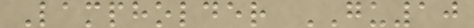Lampholder GU10
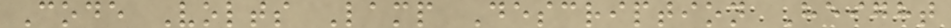Code Volts Lamp Description Height
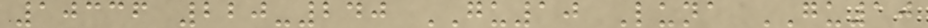10336 220-240 GU10 Luna GU10
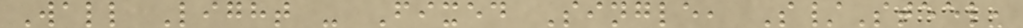Wall Light - Fixed Single, S/Steel,
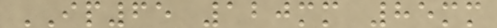IP65 120mm 85mm
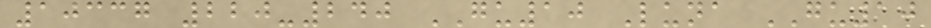10337 220-240 GU10 Luna GU10
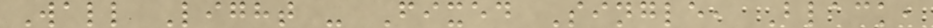Wall Light - Fixed Single, Black,
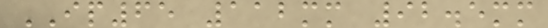IP65 112mm 92.5mm
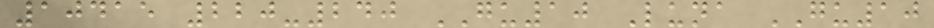10415 220-240 GU10 Luna GU10
